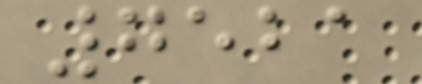7521
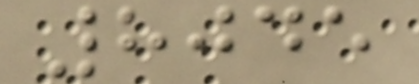8045
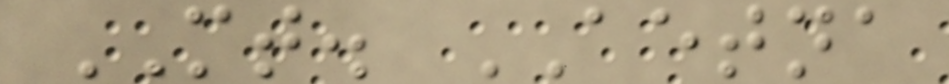MT. AETNA
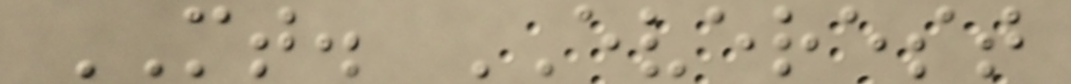MT. EVEREST
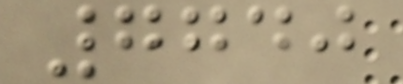7740
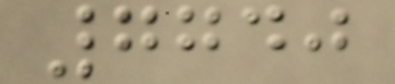7740
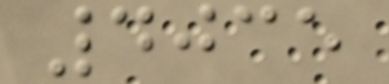4035
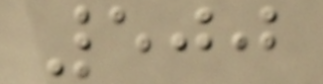500
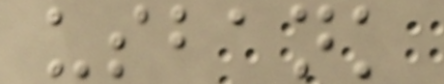usbank
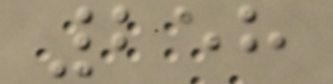258
